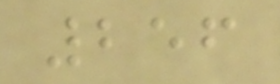256
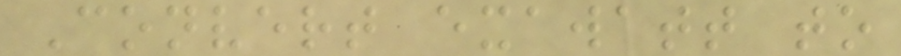Convert exawatt to
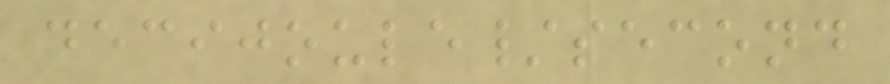decijoule/second
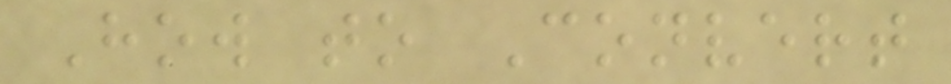How to Convert
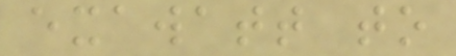exawatt to
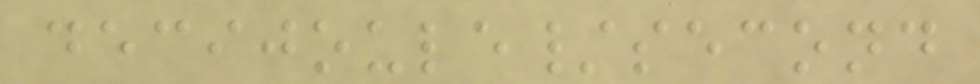decijoule/second
